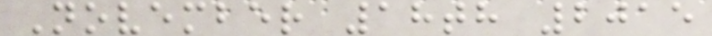November 18th 2015
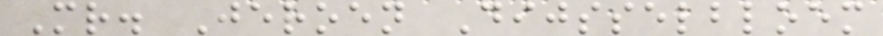Mr. Jeroen Dijsselbloem
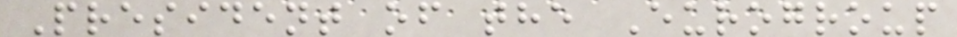President of the Eurogroup
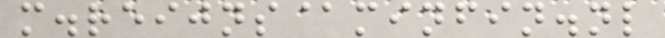m.reijns@minfin.nl
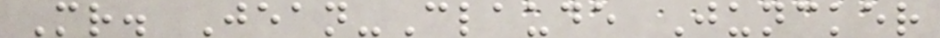Mr. Jean-Claude Juncker
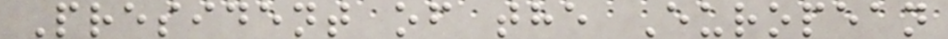President of the European
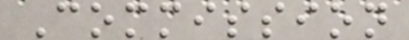Commission
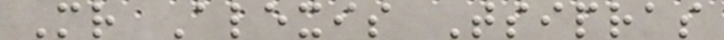Mr Alexis Tsipras
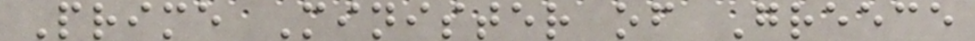Prime Minister of Greece
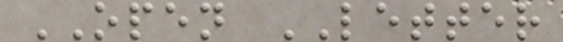OPEN LETTER
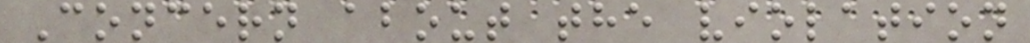Concern about the violation
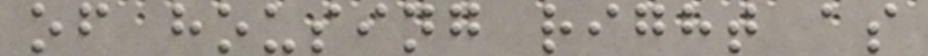of housing right as
